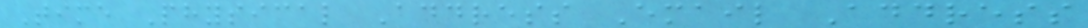Time Physical Address Email Address
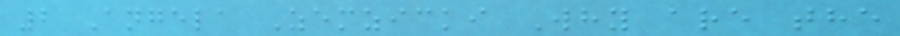2 Angela Zemzicki Why are the
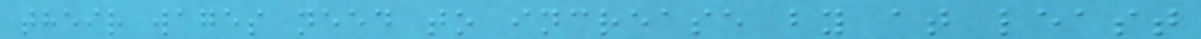their wages need to increase by at least
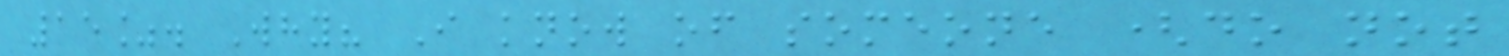15%. Why? I know of someone (do not
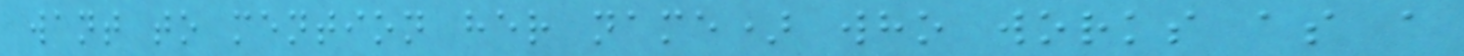want to mention her name) who works as a
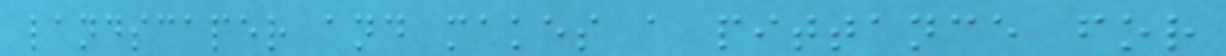landscaper and makes a pittance for
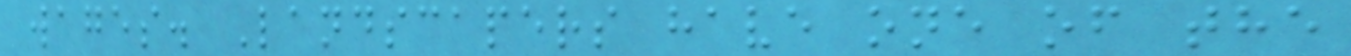wages. Landscapers have one of the
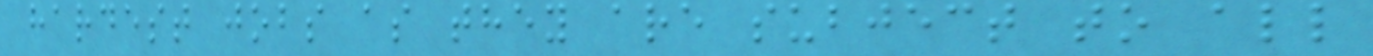hardest jobs as they are subject to all
